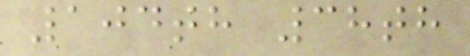104th 38th
